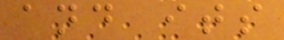and its
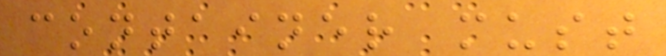container must
